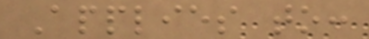Applies to:
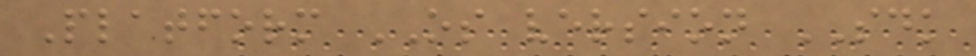Platform OS version SDK
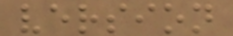version
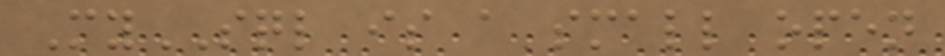MySQL is a small open
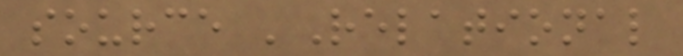source 'Relational
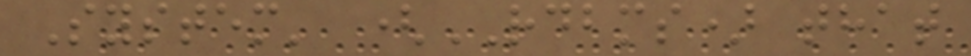System' (RDBMS) that
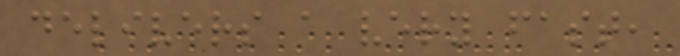delivers a very fast,
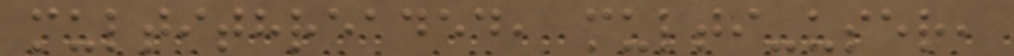multithreaded, multi-user,
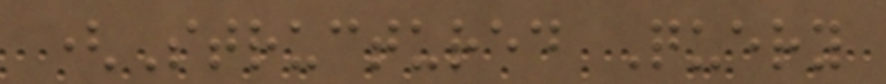(Structured Query
